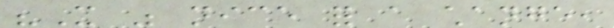"It was nice for a change,
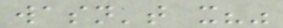wasn't it?"
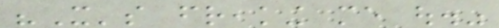"It's freaking me out."
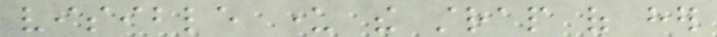visible under the strap of her
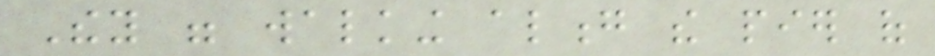They were walking along the pier of
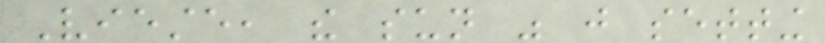Vieste, the sun was just setting
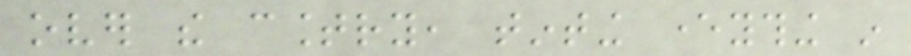over the country, tinting everything in
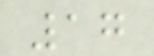17
